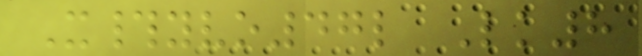X#yvo47l Lk8
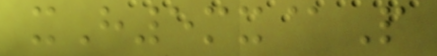xH5mx@P
